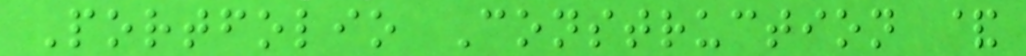Portfolio Construction &
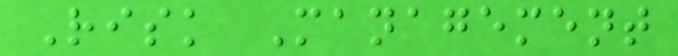Risk Management
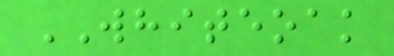WHITEOAK
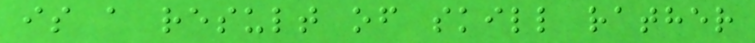is a result of skill rather
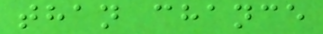than chance
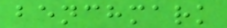benchmark
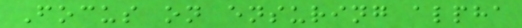Focus on ensuring alpha
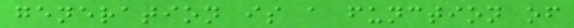generation is a function of
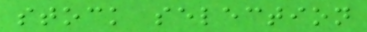stock selection
